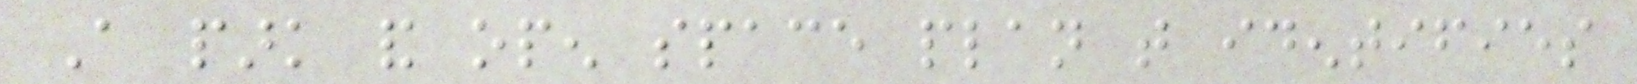A park and open space plan that identifies
